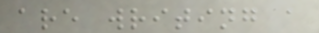are writing a
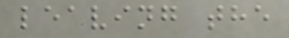leaving the
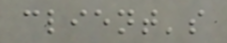client's
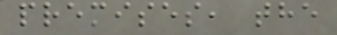premises, the
